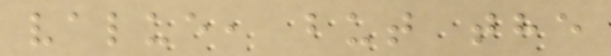value, but the
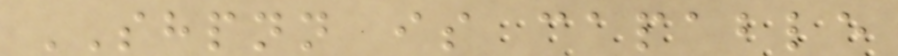SHPNN is capable
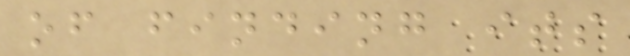of finding its
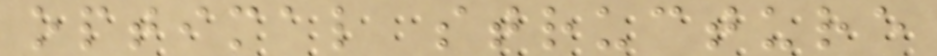optimal structure
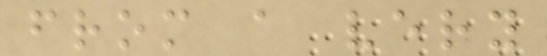from a very
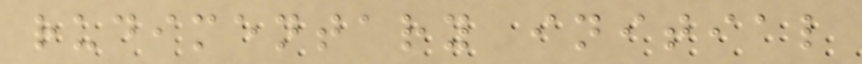rudimentary initial
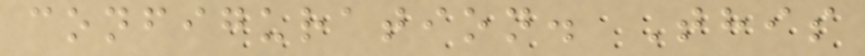configuration. This
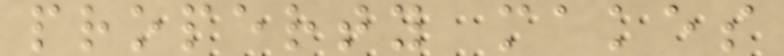property makes
